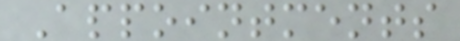Appointments
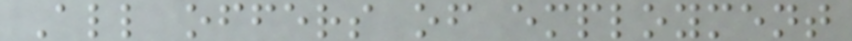All offers of employment
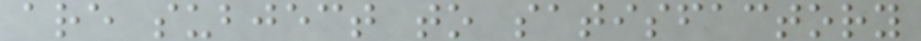are subject to satisfactory
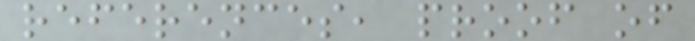references, proof of
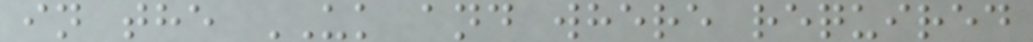in the UK and where required
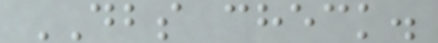DBS check.
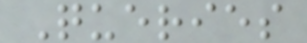Queries
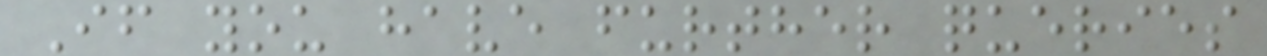If you have further queries
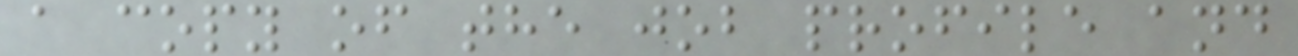a copy of the job profile and
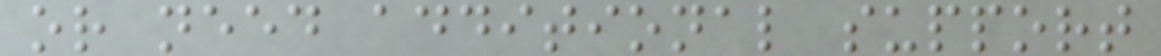or need additional support
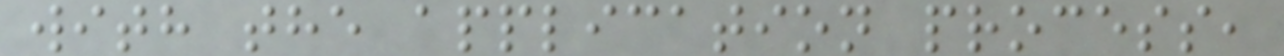with the application process,
